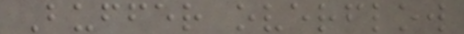Buffer overflow
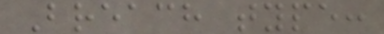Breach type:
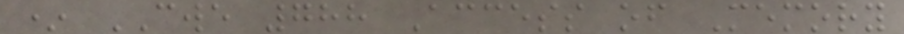* CWE 788 Access of Memory
